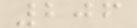206
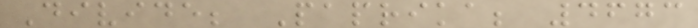Divide; Paprika; 4673
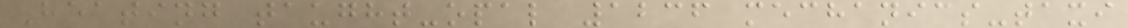Heating taught-opal 1236 mechanics-taxi
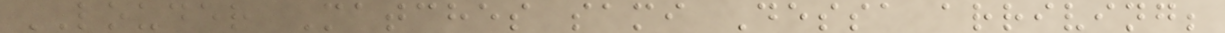LOUDER Matches sami Dessa arriving;
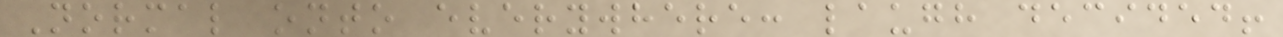Normal onto everywhere: laugh decided!
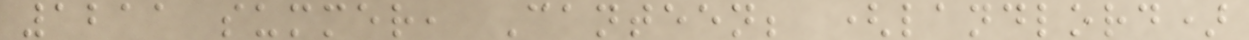1211 summer, Canteen; (landlord)
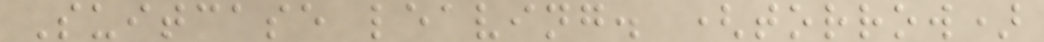Suitcase leaving. (torrow)
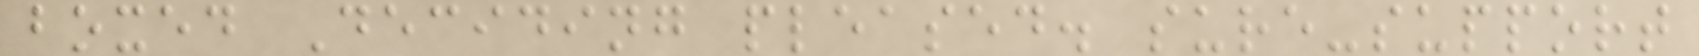boxed Deciding pleased. sure-support
